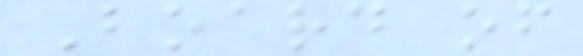Board of
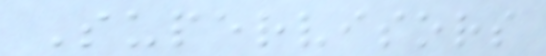Supervisors
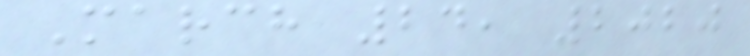March 24, 2020
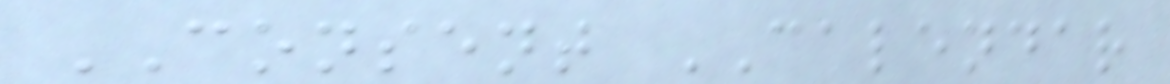CONSENT CALENDAR
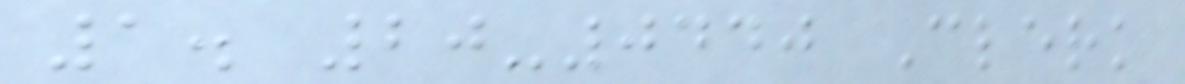1. 20-0440 Clerk
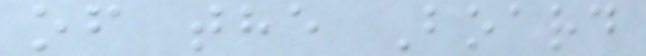of the Board
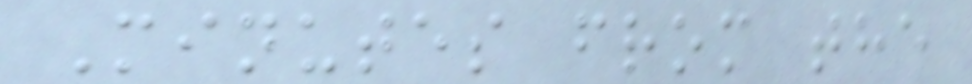Minutes from the
